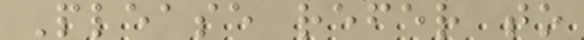Please refer to
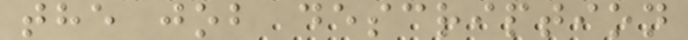the job description
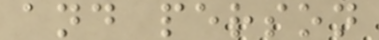and person
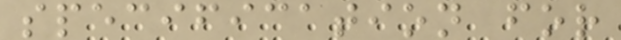specification for
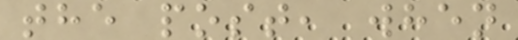the post, when
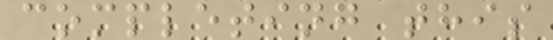completing this
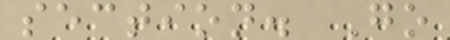section. Go
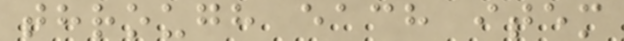through each item
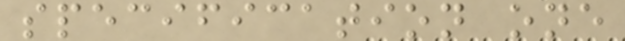specification one
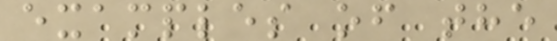examples of the
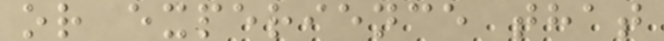or experience that
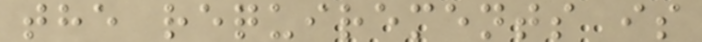the requirements is
